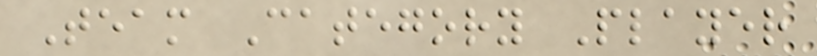Team Category Player
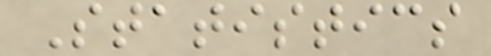Statistics
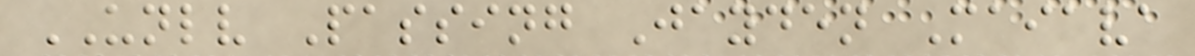UNLV Passing Jayden Maiava
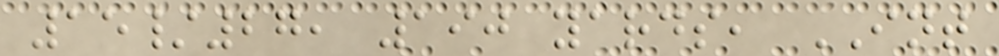15/27, 190 yards, INT
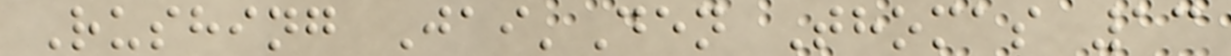Rushing Jai'Den Thomas 13
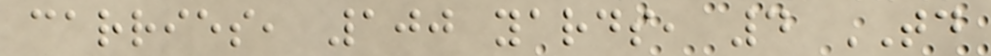carries, 100 yards, 4 TD
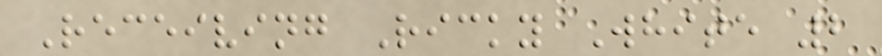Receiving Ricky White 2
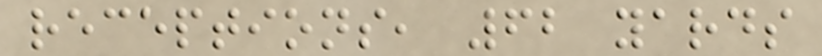receptions, 62 yards
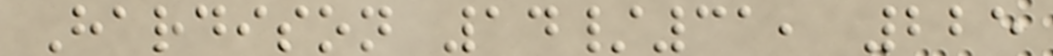Hardison 14/31, 225
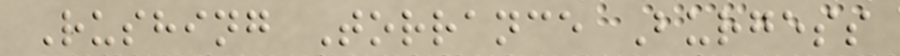Rushing Torrance Burgess
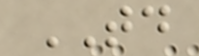TD
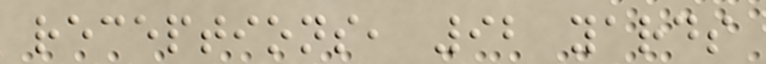receptions, 92 yards
